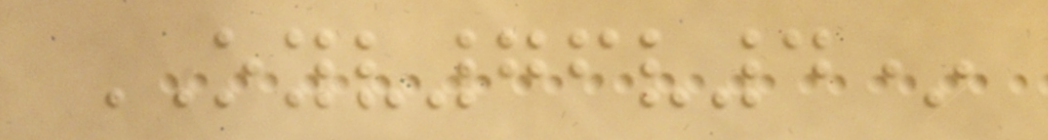OYV76v4*
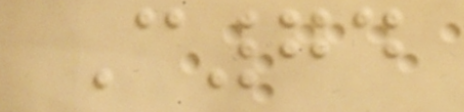C74
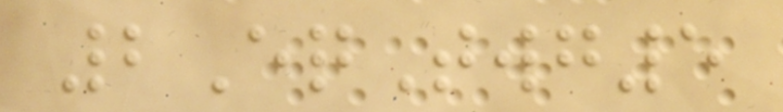2EqTwg5
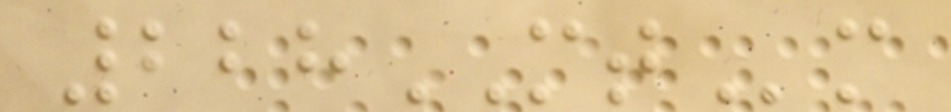228MTm
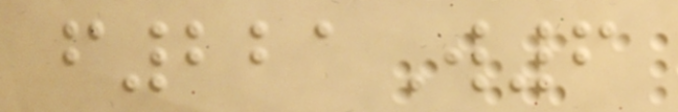f221W6
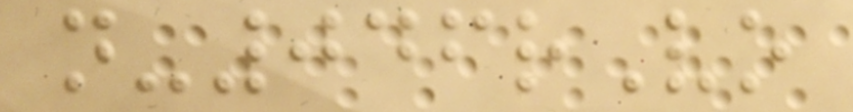n-046rVo
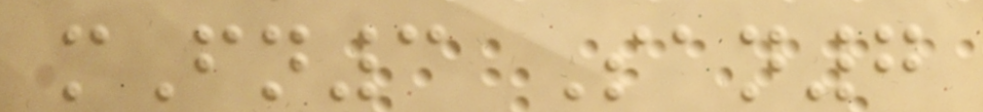mFn3 San7
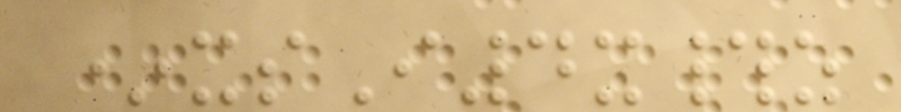*xsI4x#z
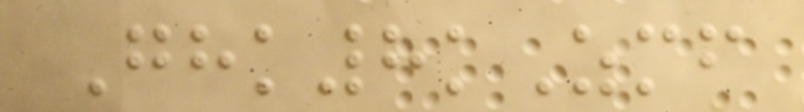Ghk8kZmf
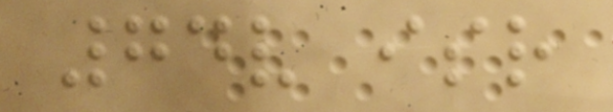74v isr
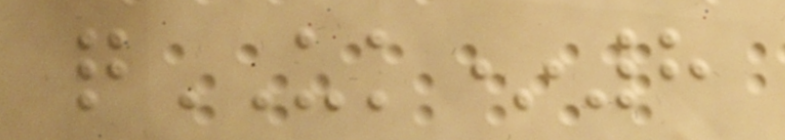qUK*8
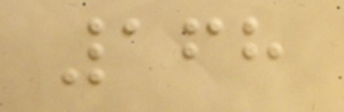168
